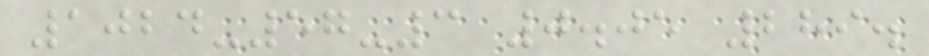1024-57-3 0.05 289.
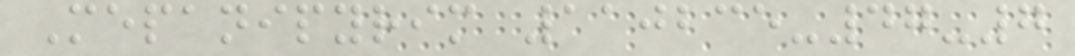Mepanipyrim 110235-47-7
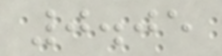0.05
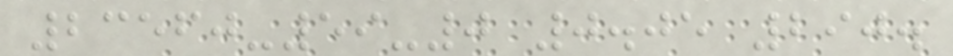23560-59-0 0.05 290.
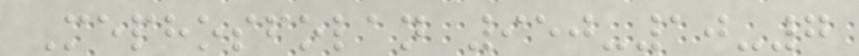Mephosfolan 950-10-7
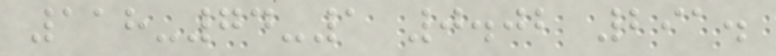118-74-1 0.02 291.
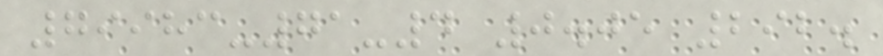79983-71-4 0.05 292.
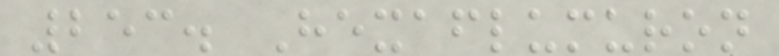253. Hexaflumuron
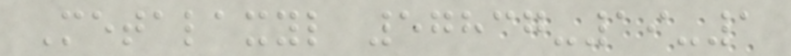Metalaxyl 57837-19-1
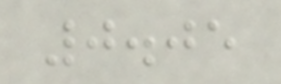0.05
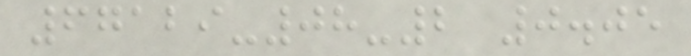67129-08-2 0.05
